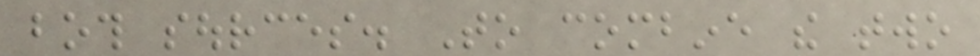both sources. To combine the two
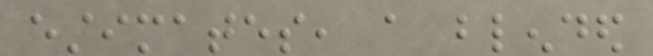estimates, a blended
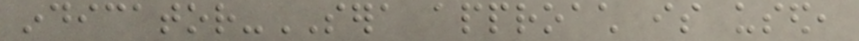indicator-SERA approach is used,
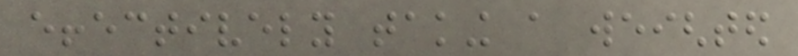effectively taking a weighted
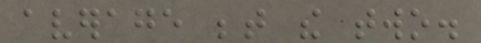average between the two.
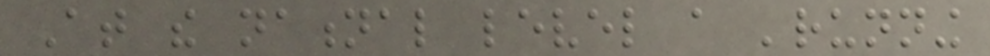At the national level a 'running
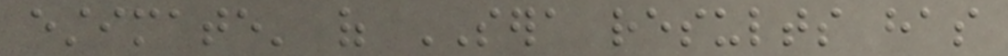estimate' of SERA results has
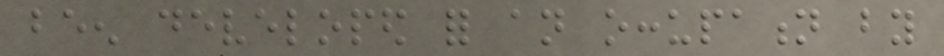been developed for an occupation by
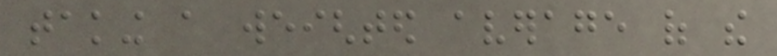taking a weighted average of the
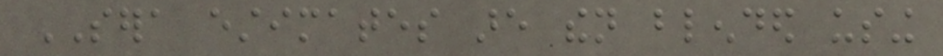SERA estimates are then blended using
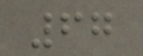67
